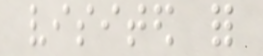visited for
